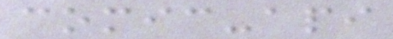comic-api
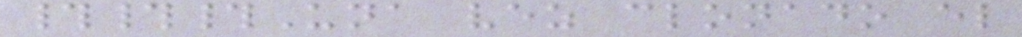###Una vez clonado el
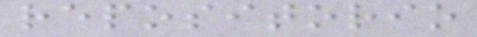repositorio
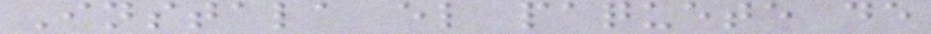Instala el paquete de
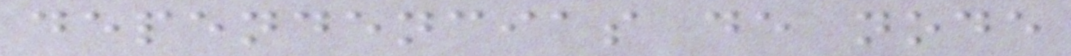dependencias de node
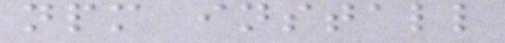npm install
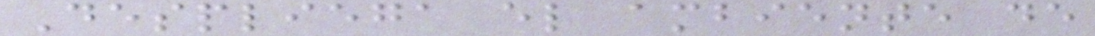Despliega el ambiente de
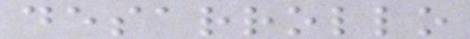desarrollo
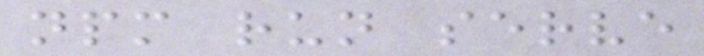npm run serve
